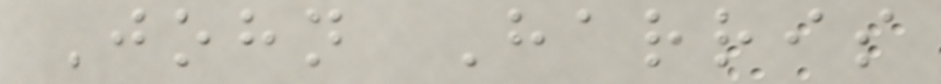John Harris
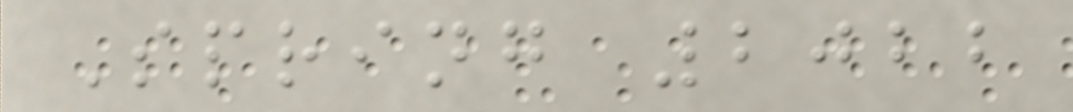Spring 2022
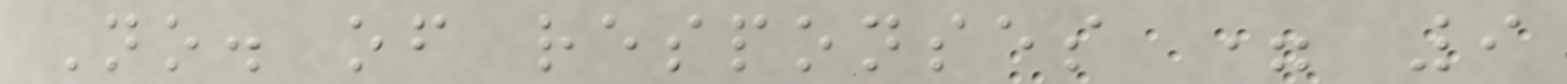No. of responses = 9
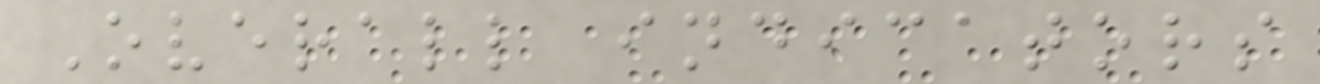Overall indicators
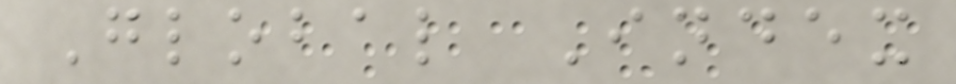Global Index
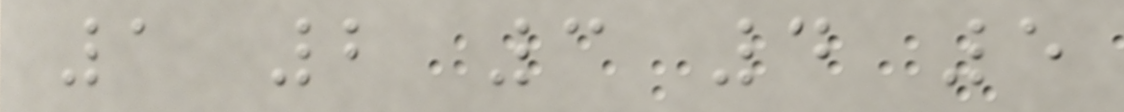1 2 3 4 5
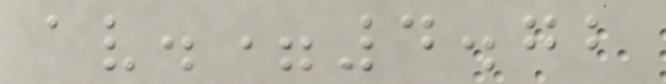av.=4.72
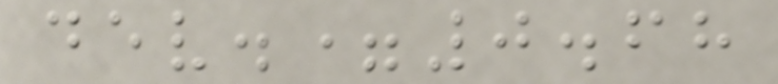dev.=0.68
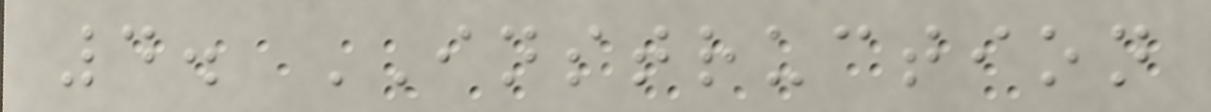4. INSTRUCTION
